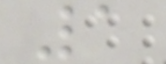1
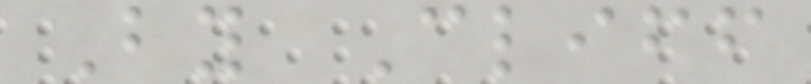By Cliff
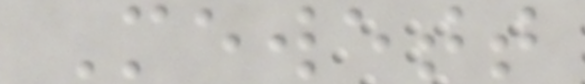Mewett
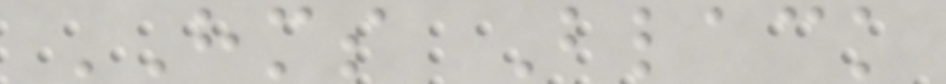HMS Black
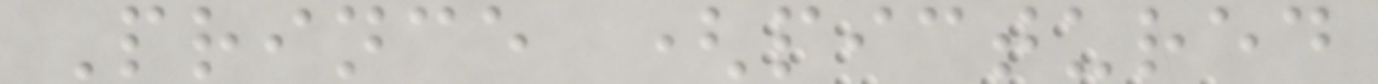Prince (pictured
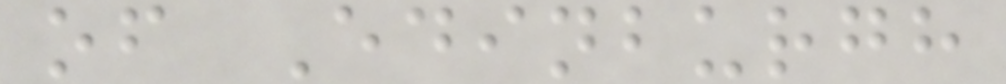of Edinburgh
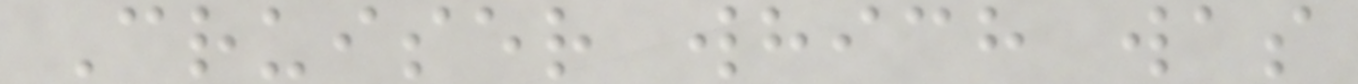Cruiser which was
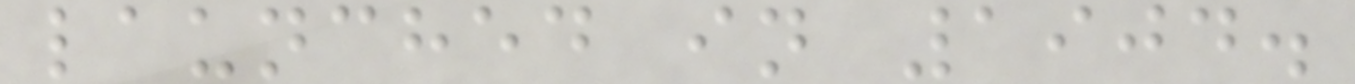launched in 1904.
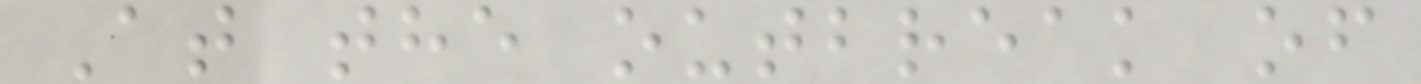At the outbreak of
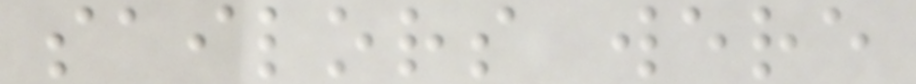sailors were
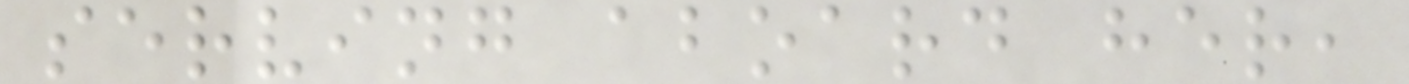serving aboard her,
